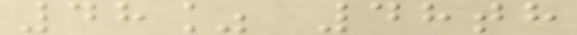48% 48th
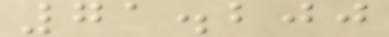71.200
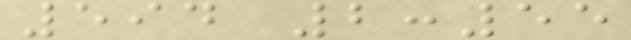594 2:55
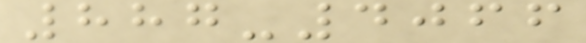887-4066
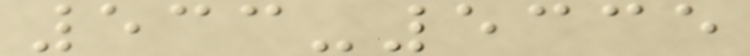533-5335
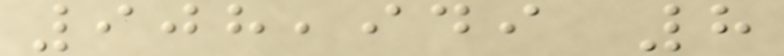908,949 8
